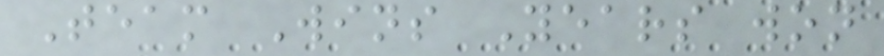Team Wins Years won
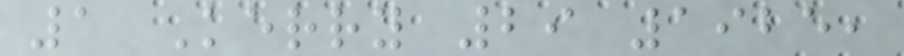1 Kerry 29 1925,
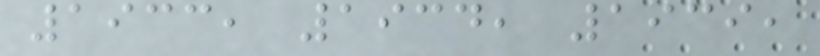1933, 1934, 1939,
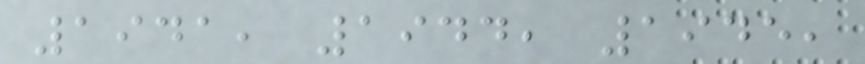1941, 1944, 1945,
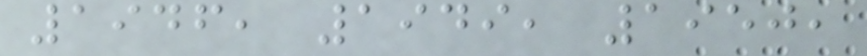1946, 1949, 1950,
